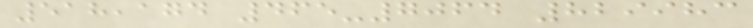518,174 465-7064 829983
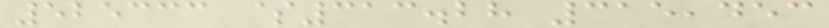525333 $313.28 315,453
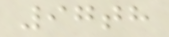97th
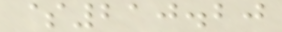$210.20
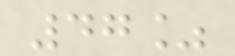47%
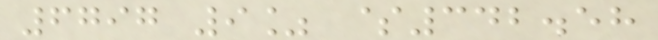6797 9% $342.58
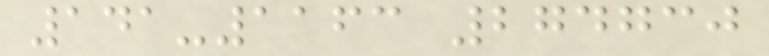141-1163 274730
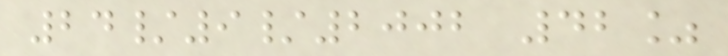24/9/2002 42%
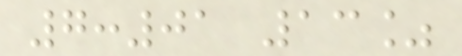7:01 13%
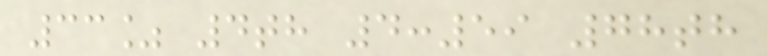33% 4th 4:59 78th
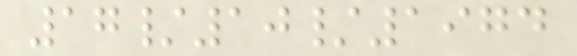17/10/1974
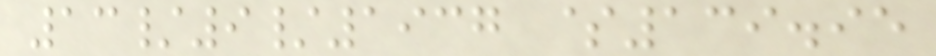13/9/1937 $139.95
